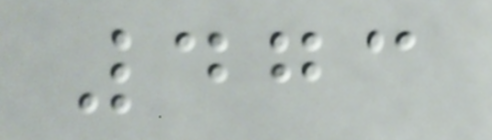473
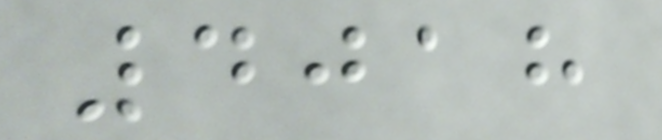4018
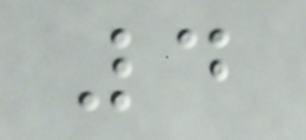4
